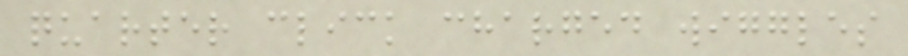quarter click charged wiggles
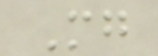Mg
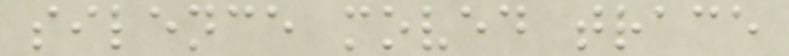silence moved trace
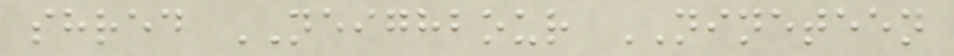shred NEIGHBOUR NINETEEN
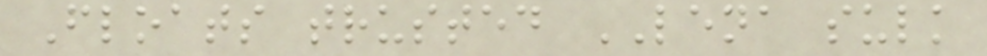Floats trusted LENA sulk
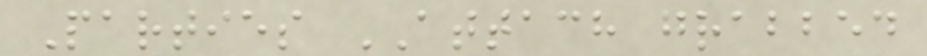Parties ATTACH grabbed
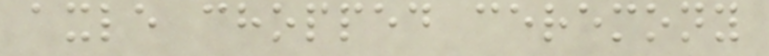axle chopped ceremony
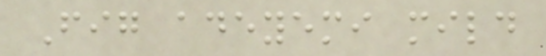Fig adeyemi mild
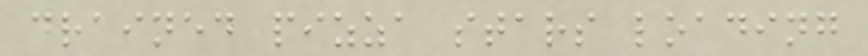drained pizza stars loading
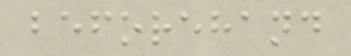beforehand
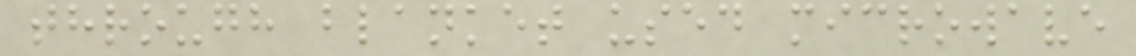through blanket used microwave
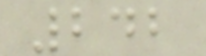242
